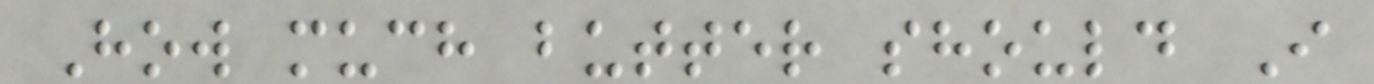How much butter should I
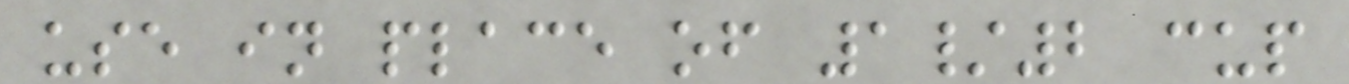use in place of 1/2 cup
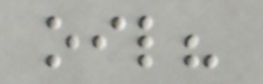oil?
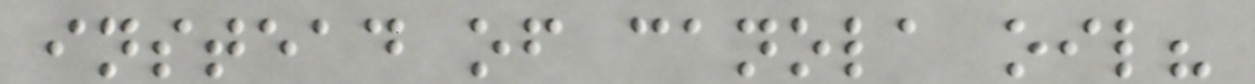instead of canola oil?
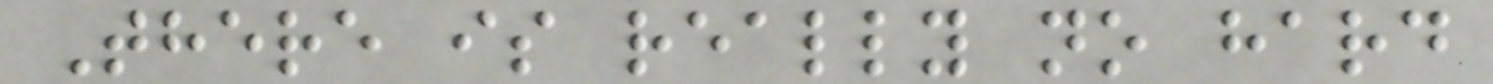There is really no hard
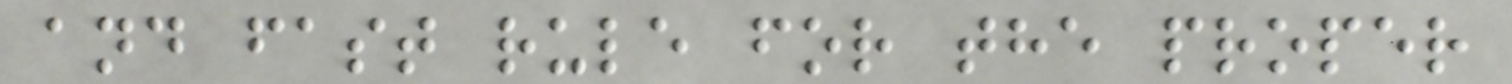and fast rule for the proper
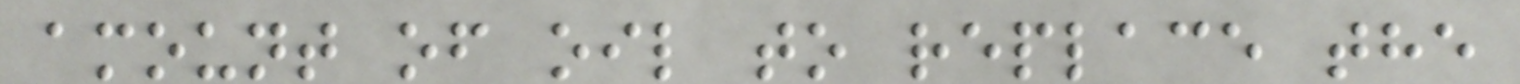amount of oil to replace the
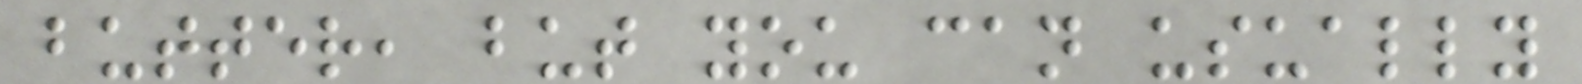butter, but you can usually
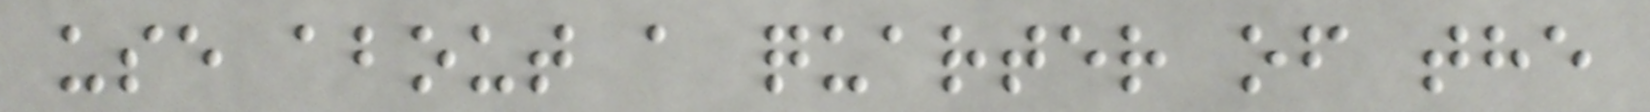use about a quarter of the
